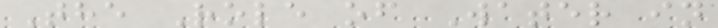The Role of Water in
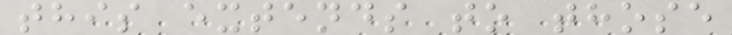this extends to those
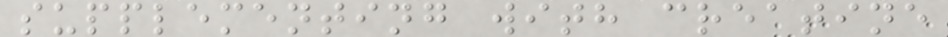supplementing with creatine
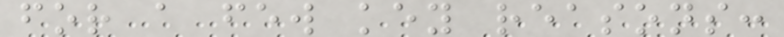for a few key reasons:
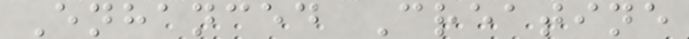Enhanced Creatine
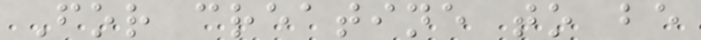For creatine to be
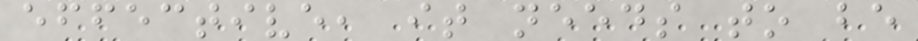effective, it needs to be
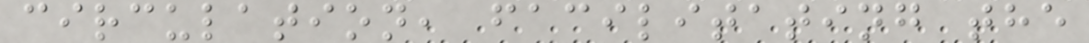circulation, facilitating the
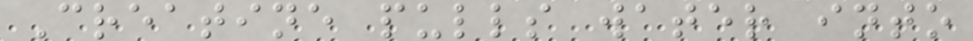Creatine pulls water into
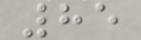85
